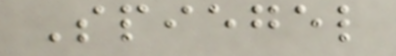Spiegel
